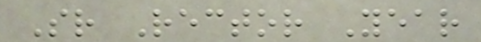Sr Rector Year
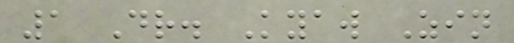1 Dr. Kyaw Zin
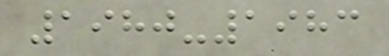1980-1983
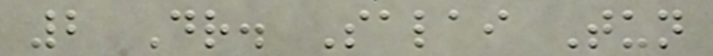2 Dr. Salai Tun
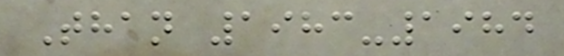Than 1983-1984
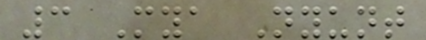3 Mya Nyunt
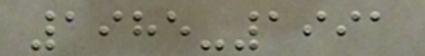1985-1991
